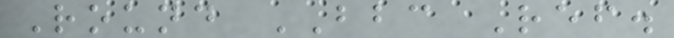Round BBC Ref.
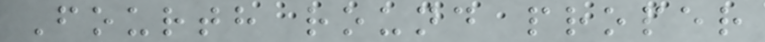Fourth round proper
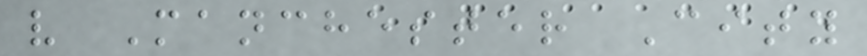v Manchester City
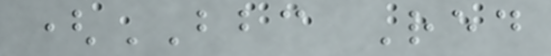(BBC Red
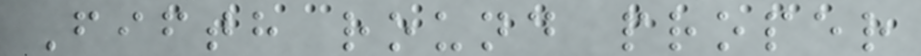Fifth round proper
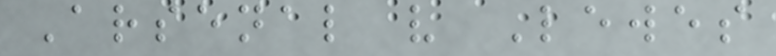Arsenal v Lewes
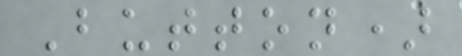Button)
